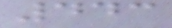443
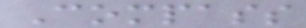Compass
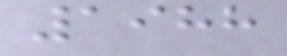1988
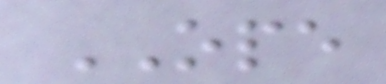OPE
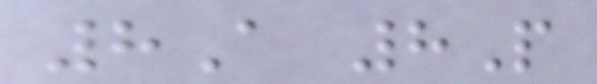8A 8P
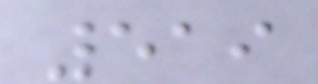519
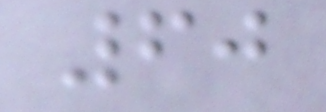60
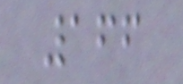166
